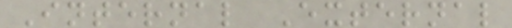Internal External
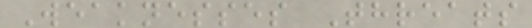Weaknesses Threats
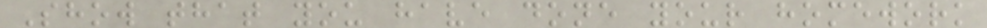Show that you have done your homework
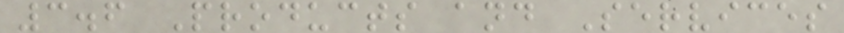3.6 Products and Services
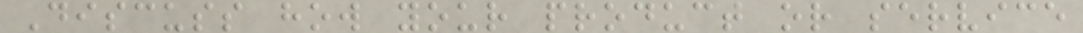Discuss how your product or service
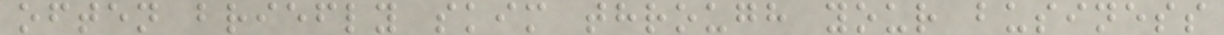often briefly skim through your business
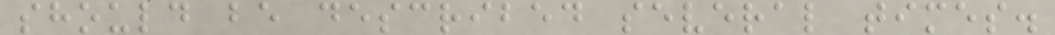should be described several times.
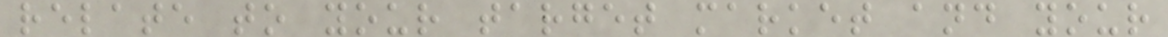relate to your target market and your
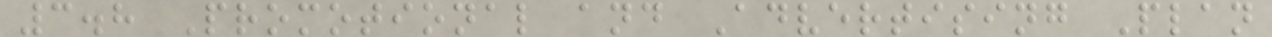3.8 Promotional and Advertising Plan
